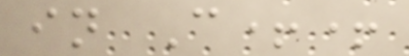in C++
